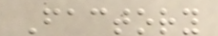Factory
